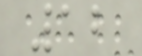12
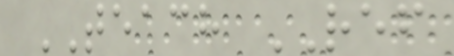TEACH REF
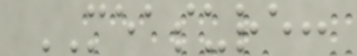MEASURE:
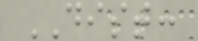DIST:
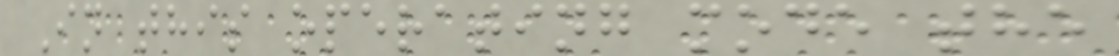In this operating mode the
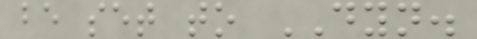be set to DYN.
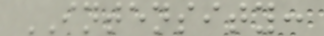INTENSITY:
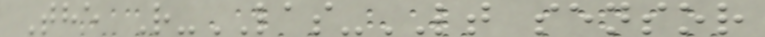The R-LAS-LT sensor
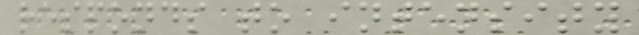responds to intensity
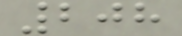208
